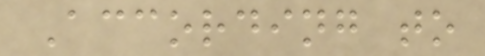According to
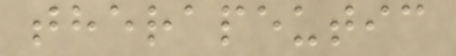therapeutic
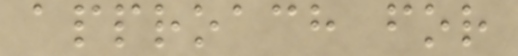approach for
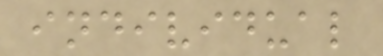individual
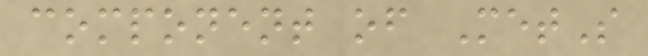component of MetS
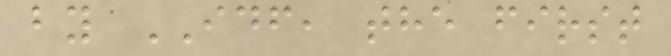by IDF, the first
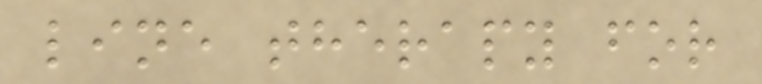line therapy for
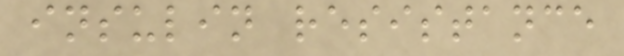insulin resistance
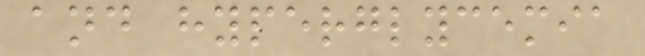and hyperglycemia
